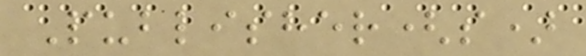Publisher(s)
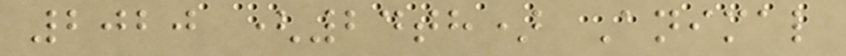2020 (24th) Animal
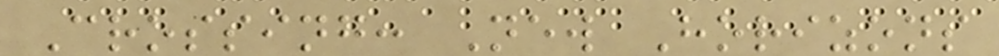Crossing: New Horizons
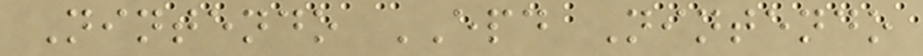Nintendo EPD Nintendo
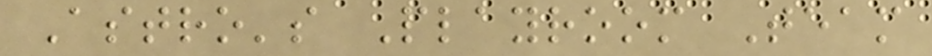Astro's Playroom Team
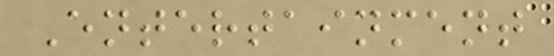Entertainment
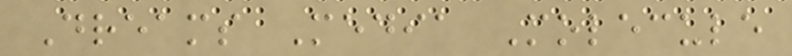Dreams Media Molecule
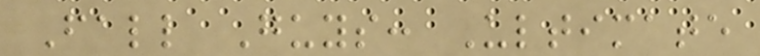Fall Guys: Ultimate
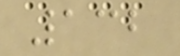132
